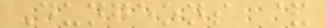Dungeons &
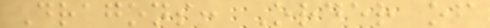Dragons: Order of
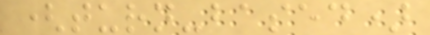(turn-based)
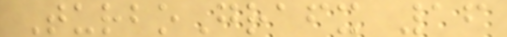TurboGrafx 16
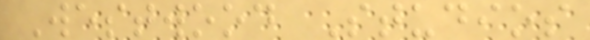Westwood Studios
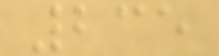235
